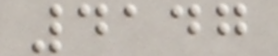4147
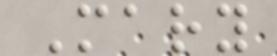Mary
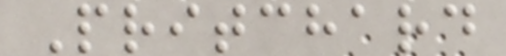Pritchard
